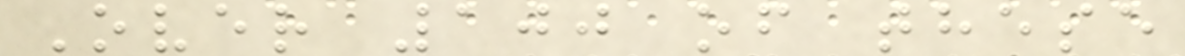Over 100 of these
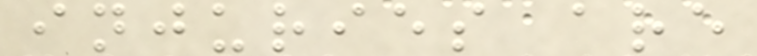injuries are
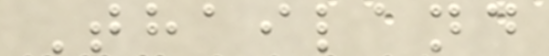Thailand
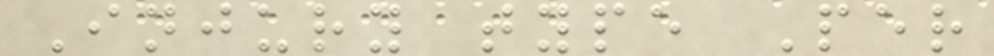Injury type Per
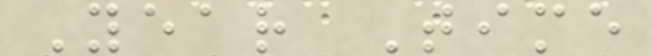Year Time
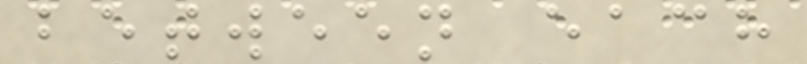between each
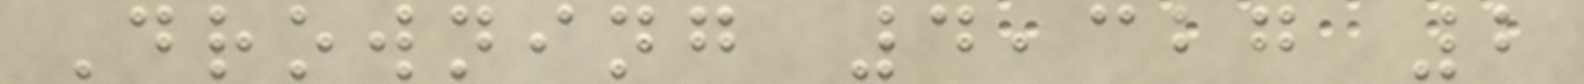Drowning 4,327 2
